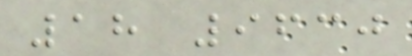18 9630
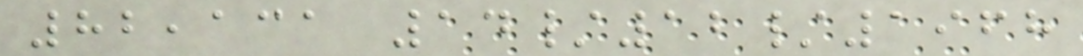82,131 14/12/1968
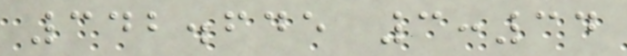342.645 3:34
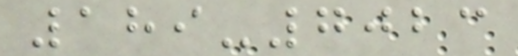189-7023
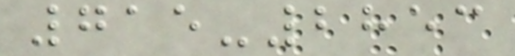715-2853
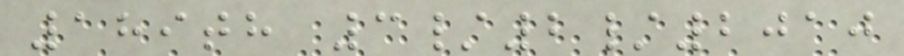189th 3/2/2010
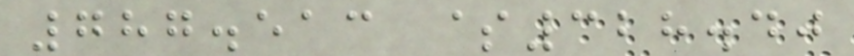787.513 $328.40
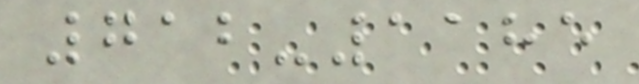712-1185
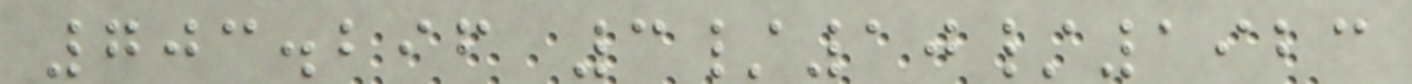703.296 3/10/1923
